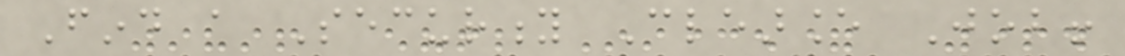Find a Security Clearance Job!
